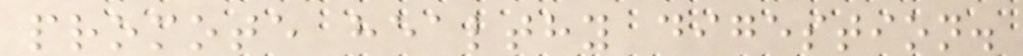promote healthy digestion.
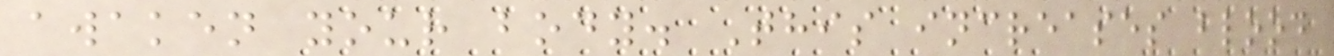awaken your body. This increases blood
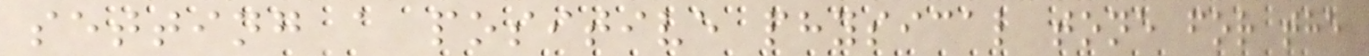setting a positive physical tone for the
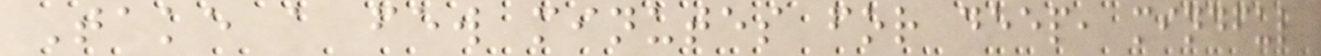Take a few minutes for deep, mindful
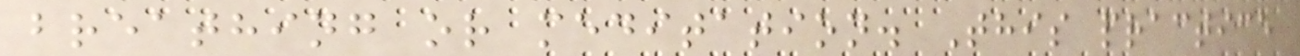breathing or meditation. This practice
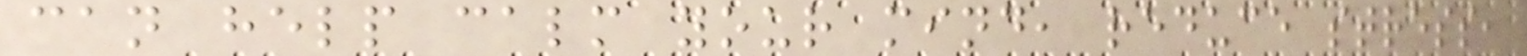can help calm your mind, reduce stress,
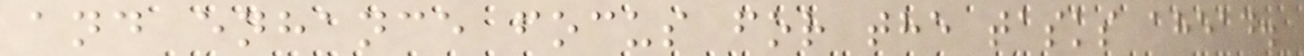and enhance focus for the tasks ahead.
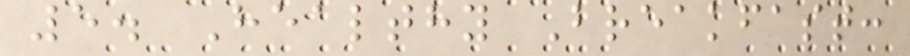5. Healthy Breakfast:
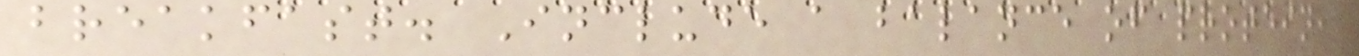breakfast. Include a balance of protein,
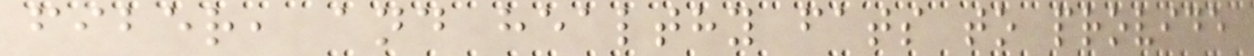fiber, and healthy fats to provide
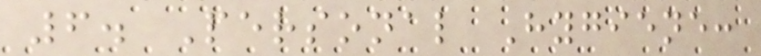6. Personal Hygiene:
